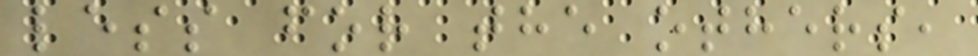less for the others,
